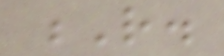R.
